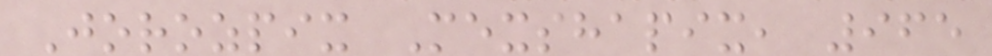Jorozpix Mexshapix, 965
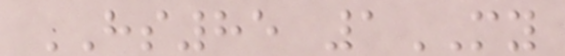HS85 1MY
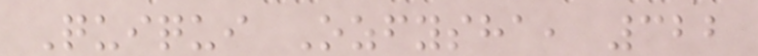Quiqui Ozfysha, 322
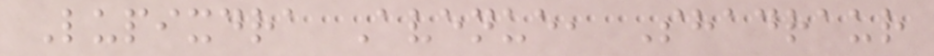Lupixdra Avenue, Shadraur
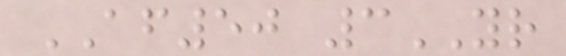AF50 3YR
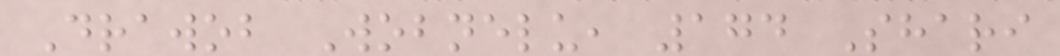Drawob Wobnelu, 174 Shari
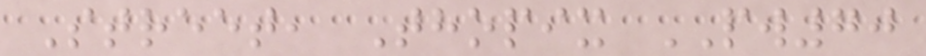Street, Thopix PW70
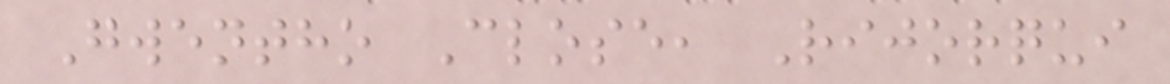Gwentho Close, Rijorqui
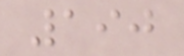190
